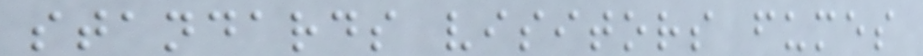standards visitors fumes
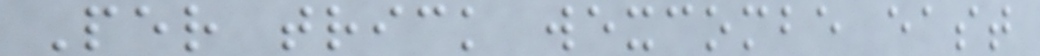Per trick wexcombe east
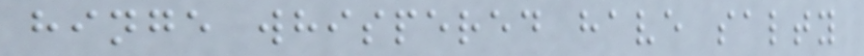hinge whispered have salty
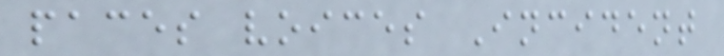paces voices Incident
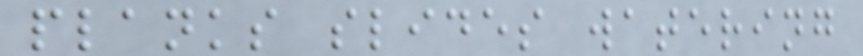planks slides watering
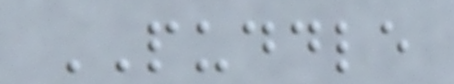PUDDLE
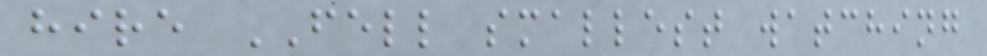hire FELL smallest watching
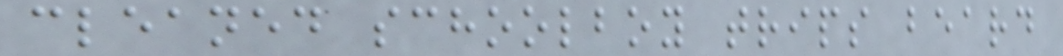cleaned schoolboy trips beard
